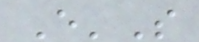E'S
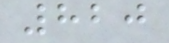820
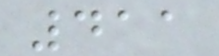411
